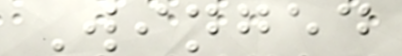Winged
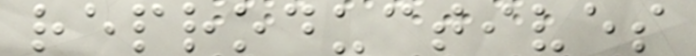reproductives
